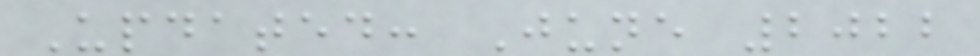Updated: June 2022
